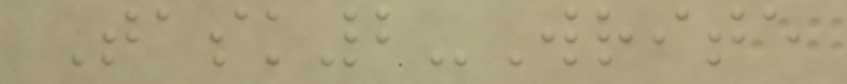Task2-Write
